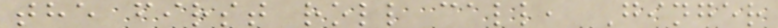the first roll call, Ginger
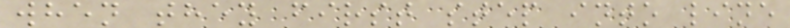when they first step into line
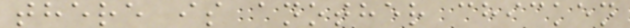there is another chicken
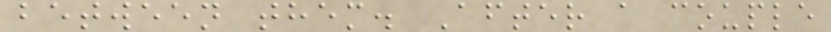between them. After a couple
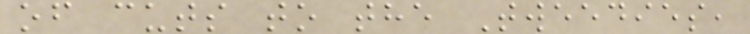of cuts to the Tweedies,
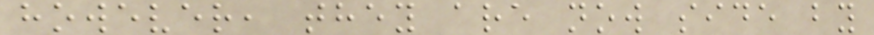however, they are now side by
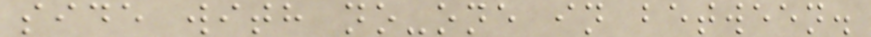side with no-one in between.
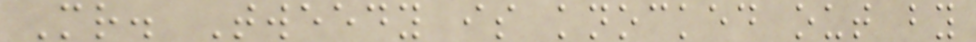Mr. Tweedy is knocked out by
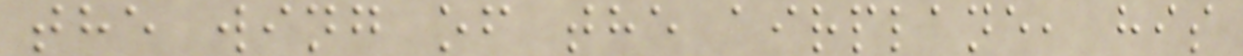the wing of the airplane, his
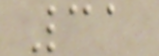31
